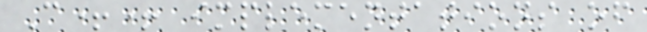C++ implementations of
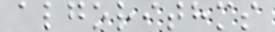algorithms
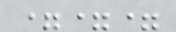===
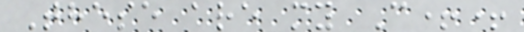These are my C++
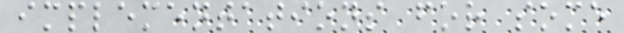implementations for some
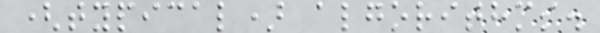(typical) algorithms.
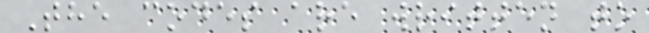The codes are written to
